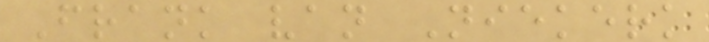Frank van Niekerk
